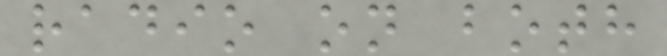radio on both
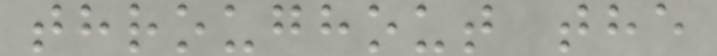throughout the
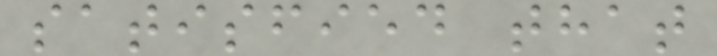satisfied that
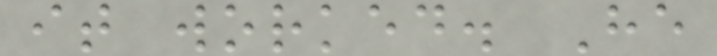it worked. He
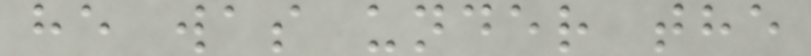he was under the
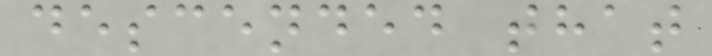descended that
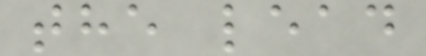the lead
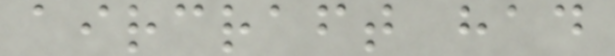aircraft had
